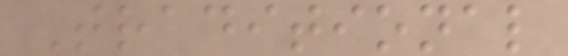Traditional
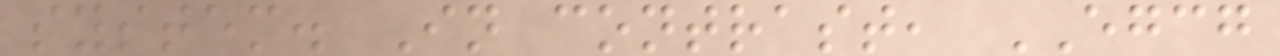system. In contrast, EGCG
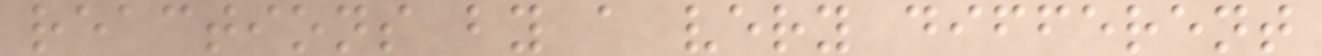reactions by a very different
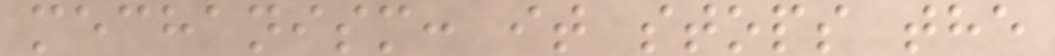mechanism: it stops the
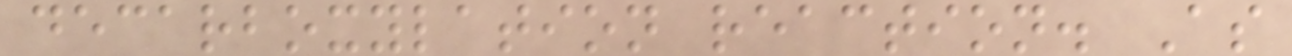decarboxylation reaction. As
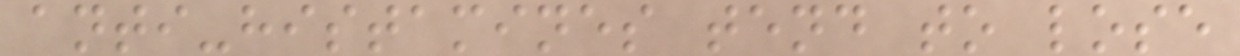anti-histamines tend to lose
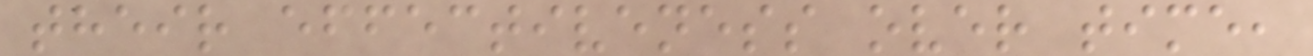their effectiveness over time,
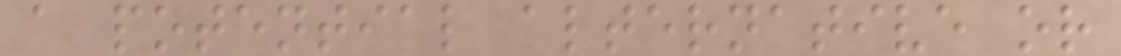a potential alternative or
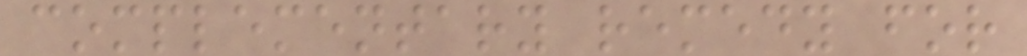complementary remedy for
